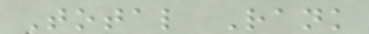Total Rank
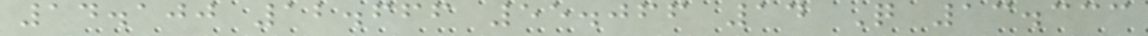14.100 12.666 55.066 14 Q 13.333
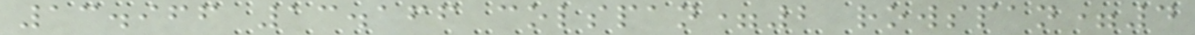13.966 13.166 colspan=2 rowspan=4
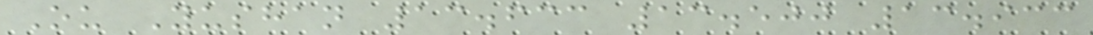Ou Yushan 13.633 13.500 13.933
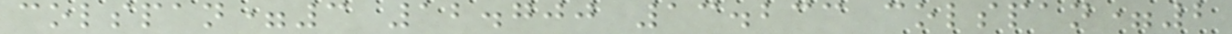colspan=3 12.700 13.233 colspan=2
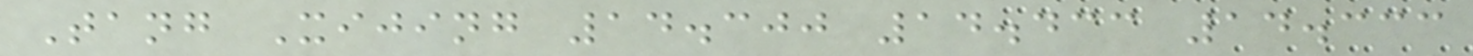Tang Xijing 14.300 14.433 14.333
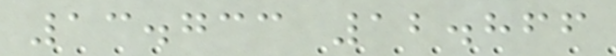13.733 12.866
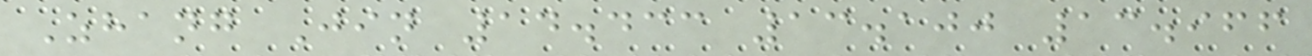Zhang Jin 14.433 13.100 13.966
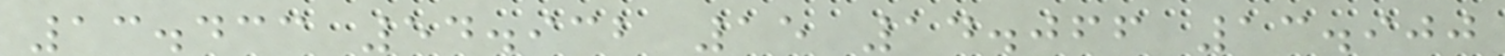13.433 54.932 15 14.066 13.900
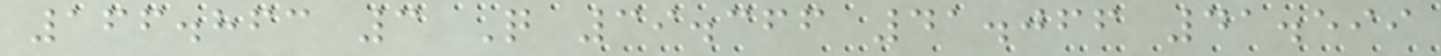166.863 3 Q 39.366 41.066 41.599
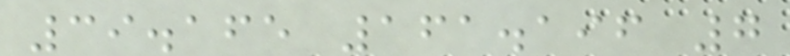39.165 161.196 7
